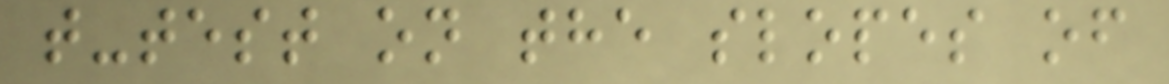t-test on the slopes of
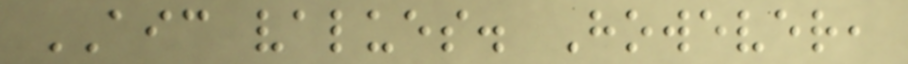AIC values. However,
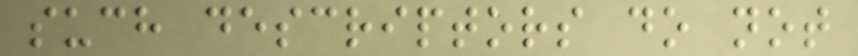such descriptors do not
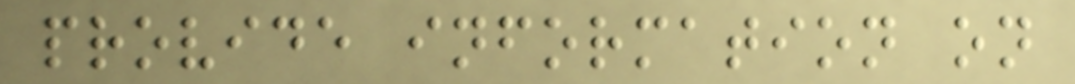provide information on
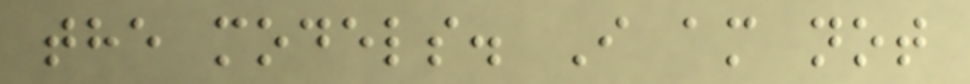the models. I am not
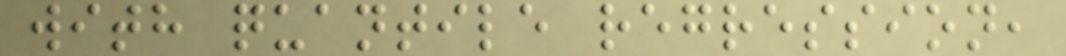with quantile regression,
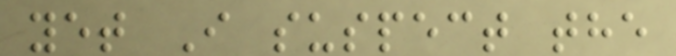yet I suspect the
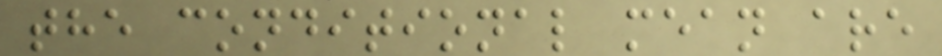the conditional mean are
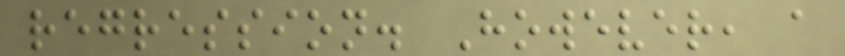regression. However, a
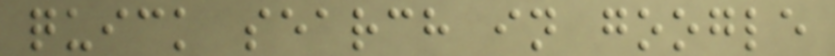quick search in google
